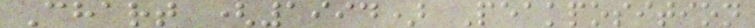Chart (1994) Peakposition
